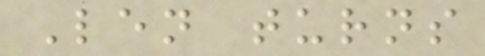Len turns
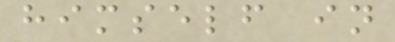himself in
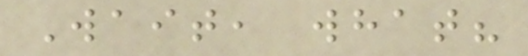Wait, what?
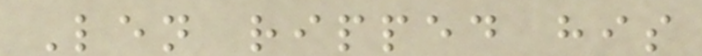Len ripped his
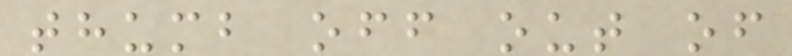thumb off out of
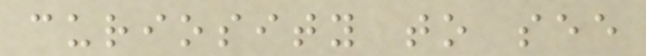curiosity to see
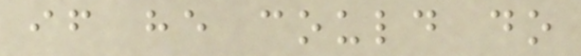if he could do
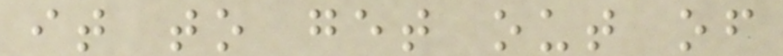it to get out of
